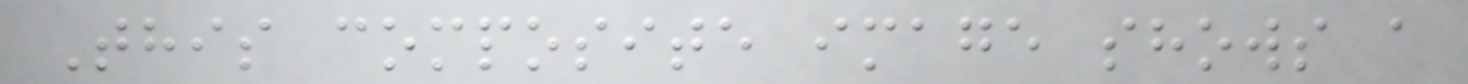This composite image shows a
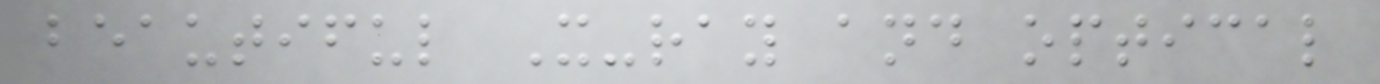beautiful X-ray and optical
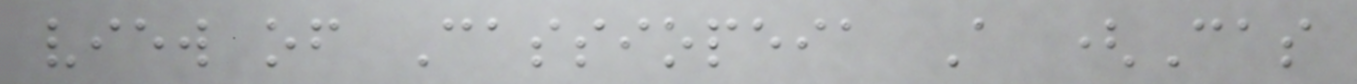view of Cassiopeia A (Cas
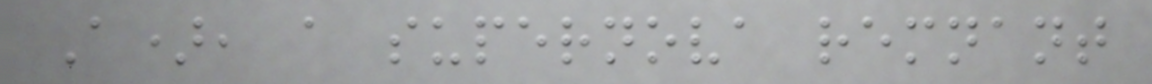A), a supernova remnant
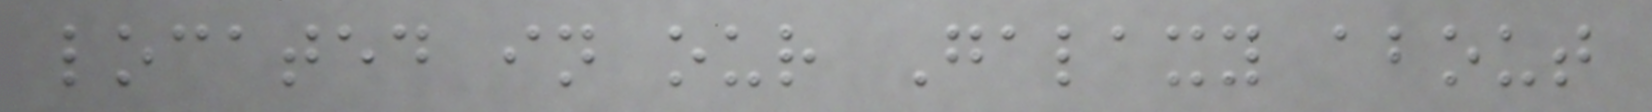located in our Galaxy about
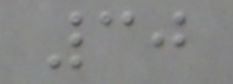30
